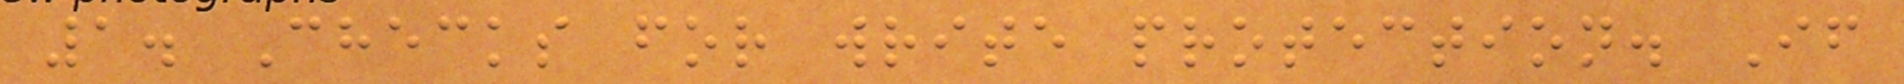1. Checks for write protection. If
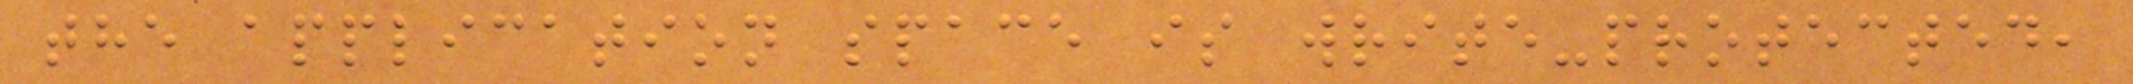the application space is write-protected,
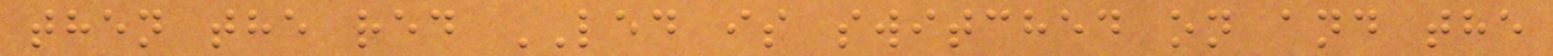then the red LED is switched on and the
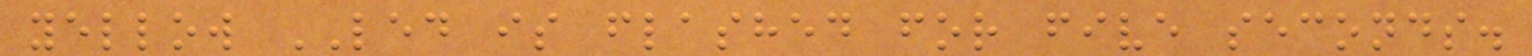yellow LED is flashed for five seconds.
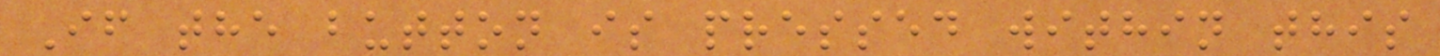If the button is pressed within this
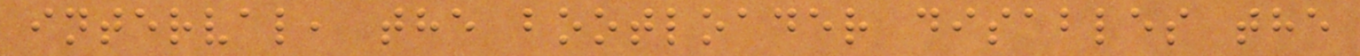interval, the bootloader disables the
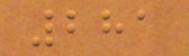281
